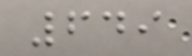649
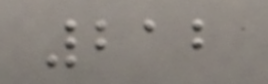212
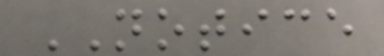NOTICE
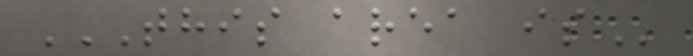THIS AREA IS
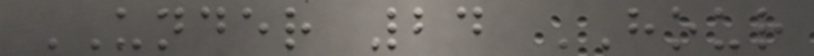UNDER 24 HOUR
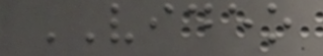VIDEO
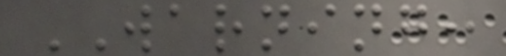WARNING:
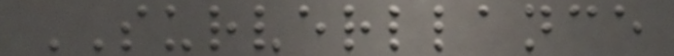SURVERLLANCE
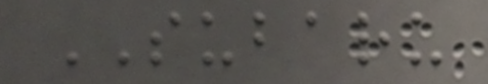SUBARU
